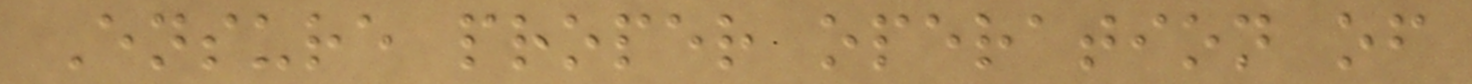Ensure proper operation of
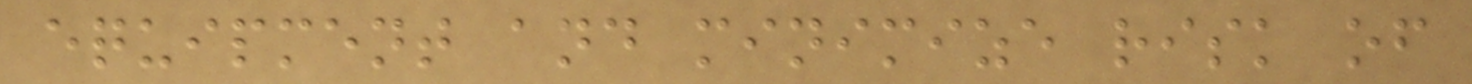equipment and minimize risk of
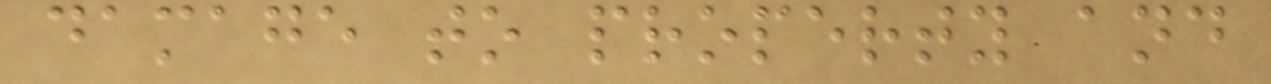damage to property and
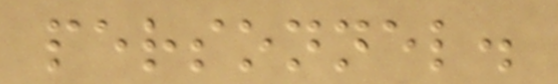personnel.
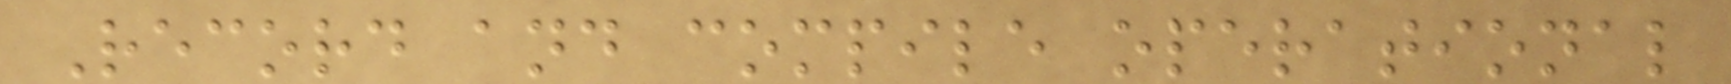Record and compile operational
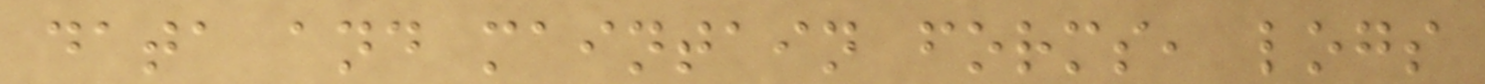data and maintain forms, logs
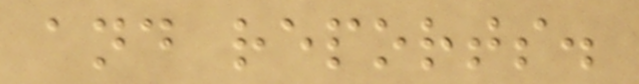and reports.
